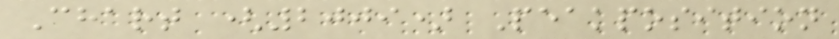Chart (2009) Peakposition
